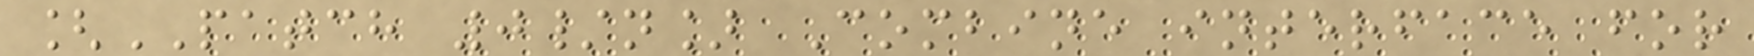[PATCH 0/n] Combine interface for
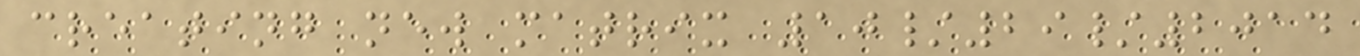creating new matrix 10/29/2014
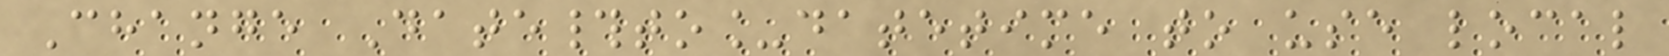Change Date#to_datetime to use local
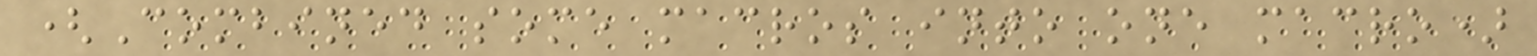(Combined some macros into one macro)
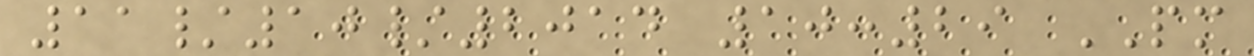11/10/2014 10:29 PM
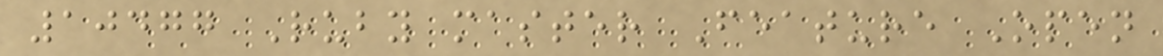10477 Ruby master Feature Open
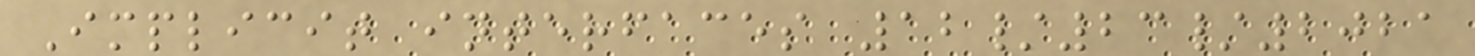Implicit interfaces 12/23/2021
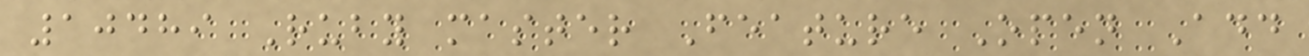10489 Ruby master Feature Open Add
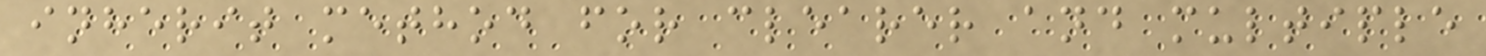inherit method for clearer and multiple
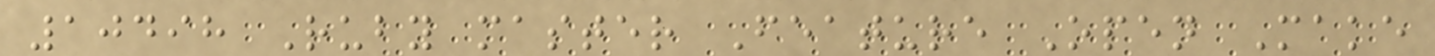10498 Ruby master Feature Open Make
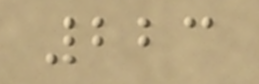223
